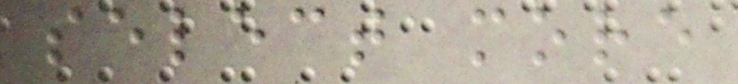select more
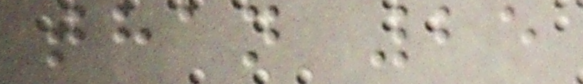than 25
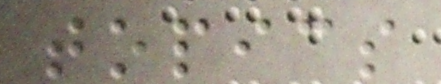topics
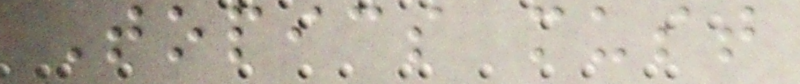Topics must
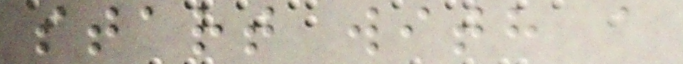start with a
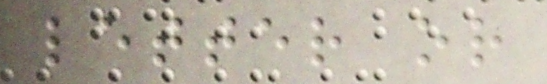letter or
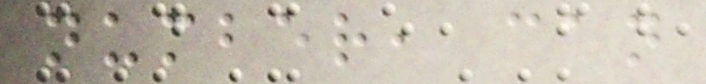number, can
